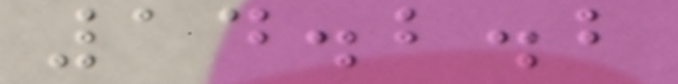14.2.2
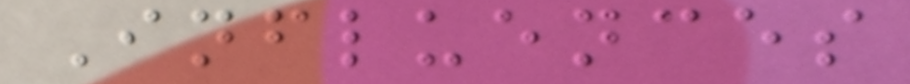Influences
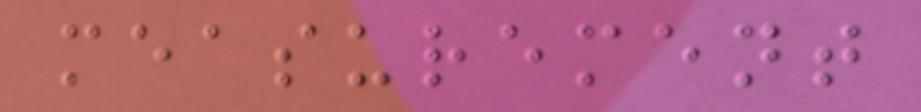measurement
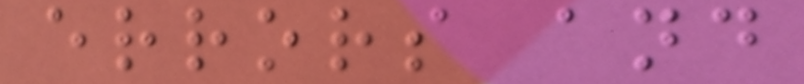errors and
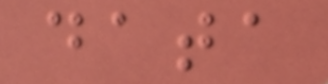data
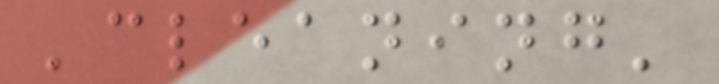'cleaning'
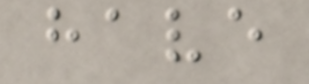have
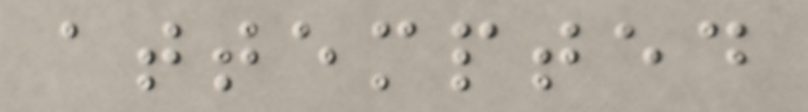attempted
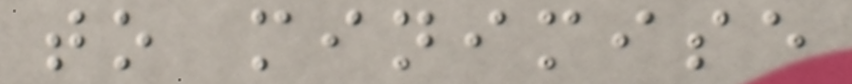to minimise
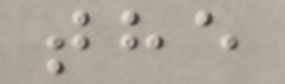the
